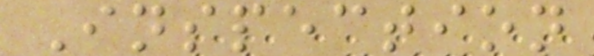Inspection
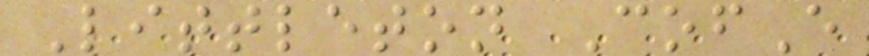Littleton CofE
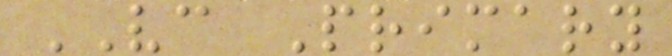VC Primary
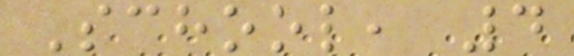School, 4
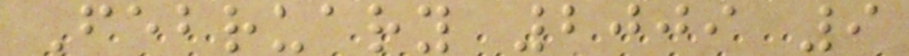February 2009 9
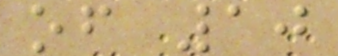of 10
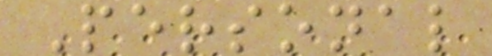Personal
